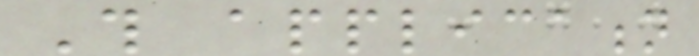This application
